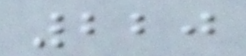220
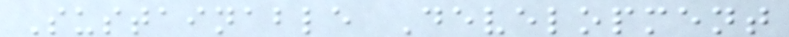Sustainable Development
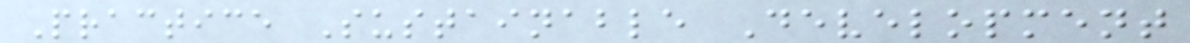Practice Sustainable Development
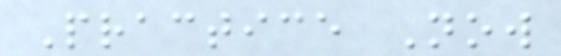Practice Now
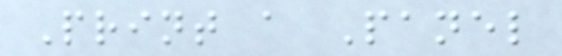Print a Panel
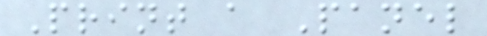Print a Panel
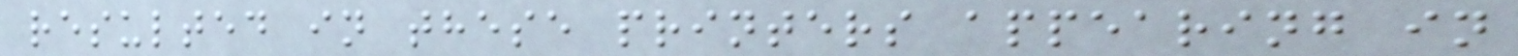resulted in these printers appearing in
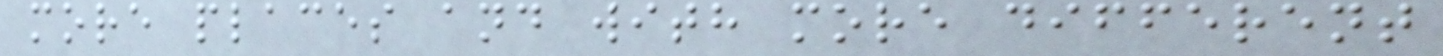more places and with more different
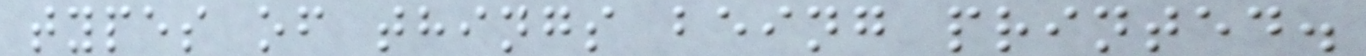types of things being printed.
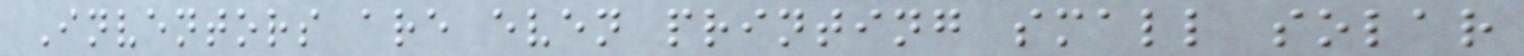Inventors are even printing small solar
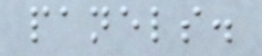panels.
